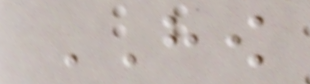HOW
